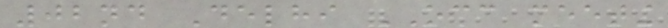02nd Delhi OCC meeting
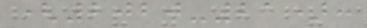(2020-21):
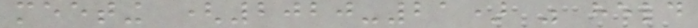meeting (2020-21) was held
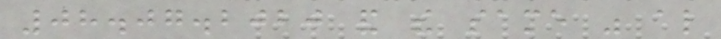08.07.2020 and the same was also
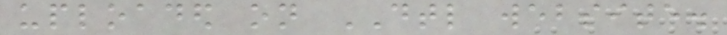uploaded on DTL website.
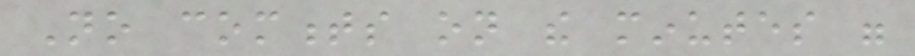No comments on the minutes were
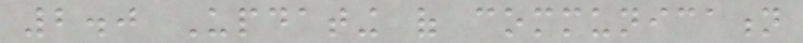2.0 Updating of communication
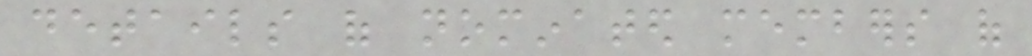details of nominated members of
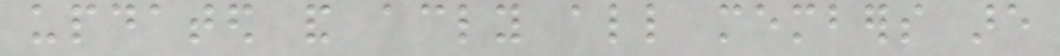updated and accordingly all members are
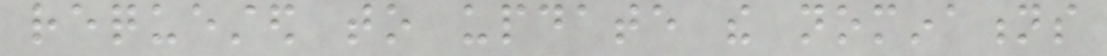requested to update the nominations
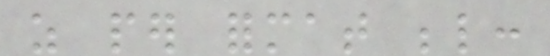as per format below:
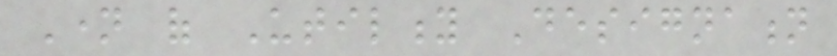Name of Utility Designation
